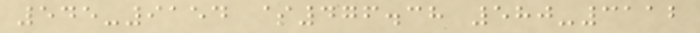545-9154 $476.38 580-3112
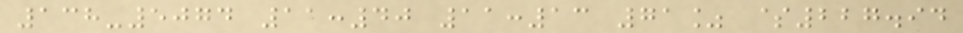138-5074 11:40 11:13 71% $227.94
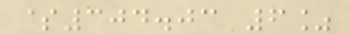$304.03 6%
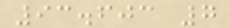93.603 7
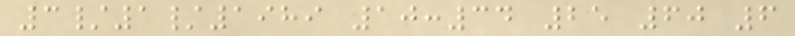3/1/1989 10:34 25 60 6
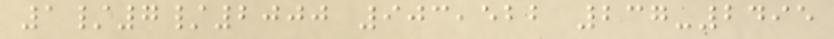1/7/2000 903,522 237-2495
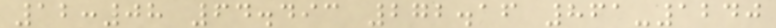12:08 64.493 272.16 861-1240
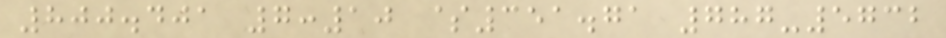800.401 7:10 $351.71 787-5732
